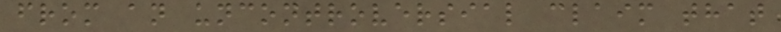from an uncontroversial claim that
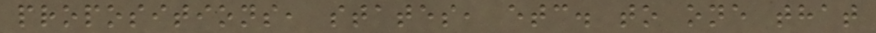propositions, states, etc. to one that
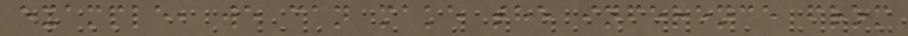example, we can make the inference from
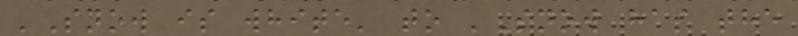'Snow is white' to 'Snow has the
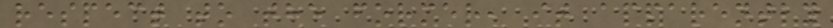respect to the former, it apparently
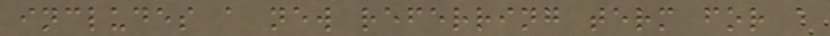includes a new referring term for a
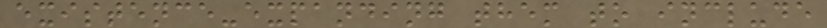existence-expanding them to include
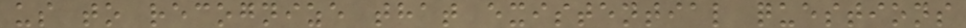us to recognize that existential questions
